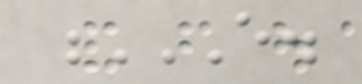E.
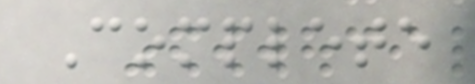Complete
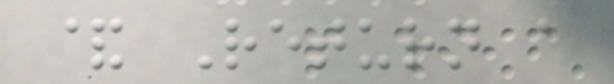& Return a
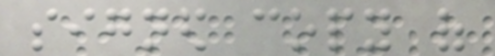signed copy of
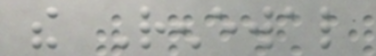the Renewal
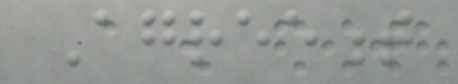Agreement
